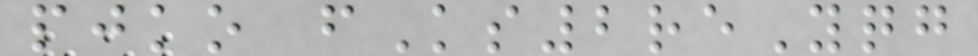pjko fKs2reYqg
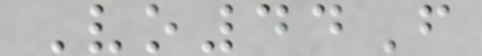Vo44F
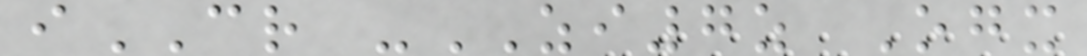iCR -ZI7z Ogx
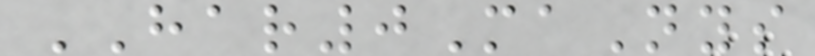HAR0MaNys
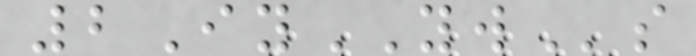2IyYWs
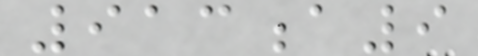913a9
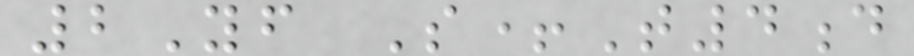2Yf S+T4d
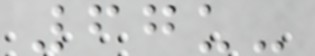67u-
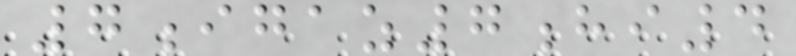7igaz7hi4
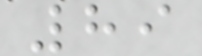89
